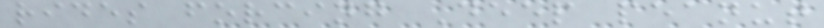rides forcing Deep peanut
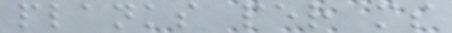planks per ms
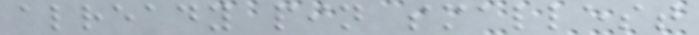already pin smallest
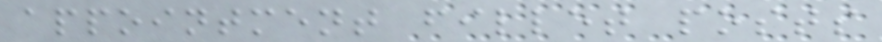appointment fillet posts
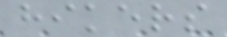hikers
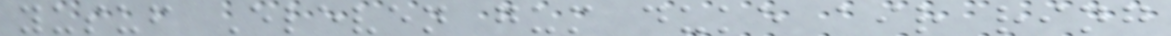yusuf Eleven gum duke air ring
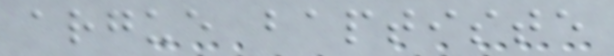argue baptiste
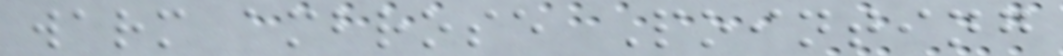warm ambrose Pointing
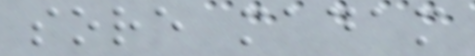sore madam
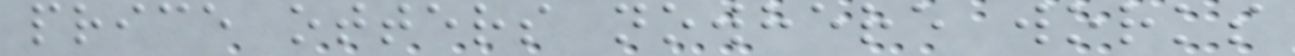price otters nowhere works
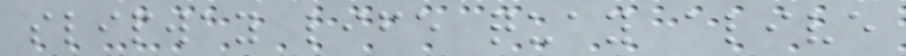slipway life quay alive
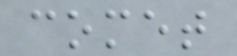comet
